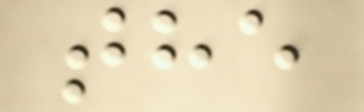the
